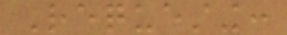Requesting:
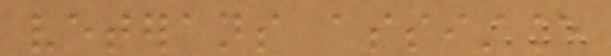veterans assistance
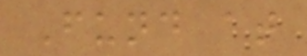Fund at
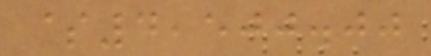$4,500.00
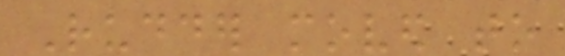Rudder moved to
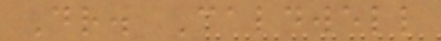Dr. Caldwell
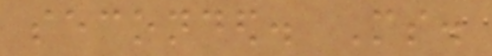seconded. Ms.
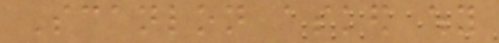Scanlon asked why
